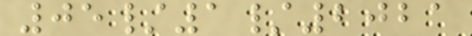05/1/2021
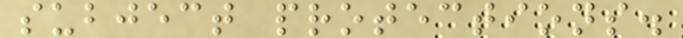subject protections.
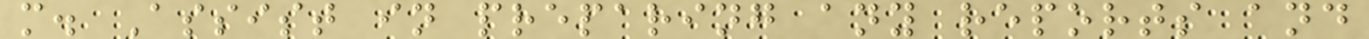m. Assist in preparing any reports and
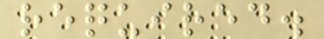required.
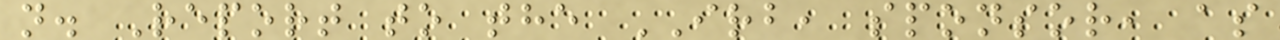n. Report to the IRB, sponsor, as
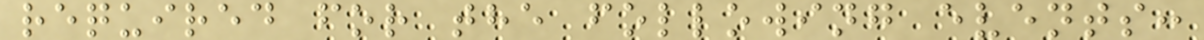required for the following events:
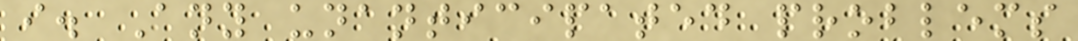i. Any unanticipated problems
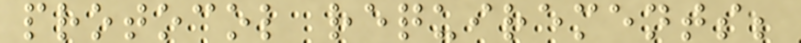protocol requirements;
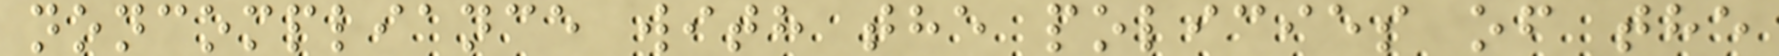noncompliance with the policies of the
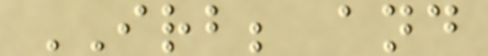IRB; and
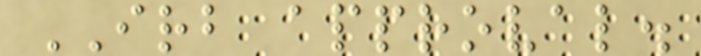IRB approval.
